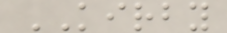KIRBY
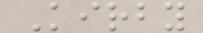Kirby
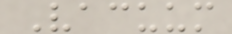Vacuum
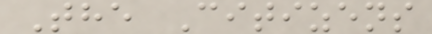The Citizens
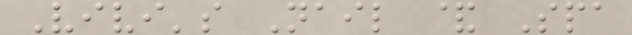Vivi's Nail & Spa
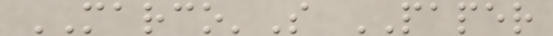MARCO'S PAPER
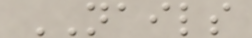NAILS
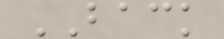BACK
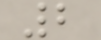2
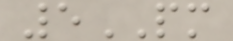5PM
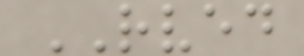RVED
